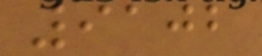9102
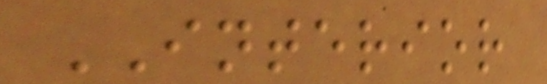INTERIOR
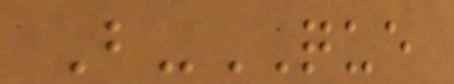B-QUE
